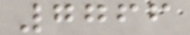7766
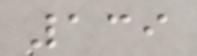139
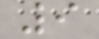9
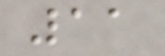11
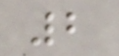2
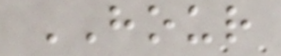HOUR
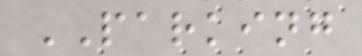PARKING
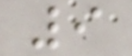9
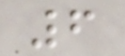6
